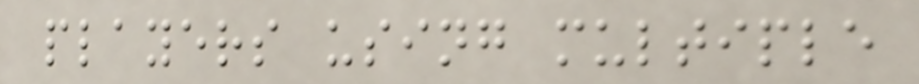players using multiple
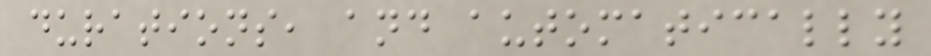durations, and automatically
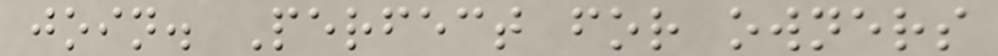join. Perfect for owners
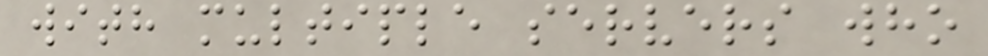with multiple servers who
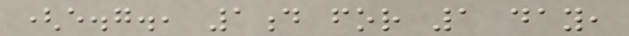(e.g., 1d for 1 day,
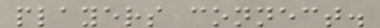players connect.
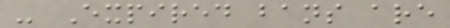- Expired bans are
